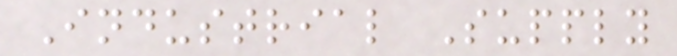Industrial Supply
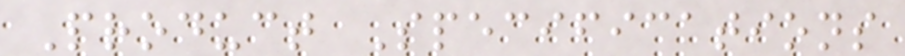Product Specifications
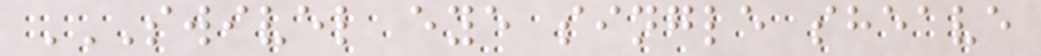SWIVEL EYE SINGLE SHEAVE
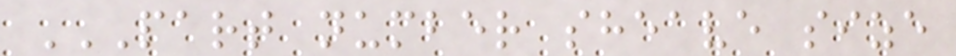PART NUMBER SHEAVE SIZE
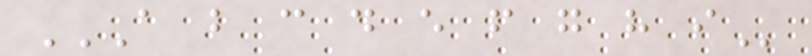A B C D E F G H I
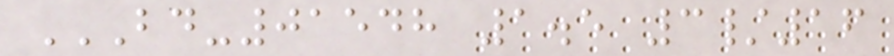BD-01548 1.5 3/16
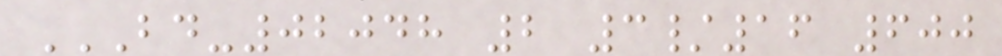BD-02048 2 3/16 600
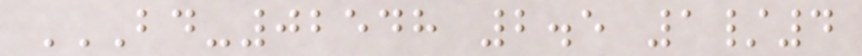BD-02548 2.5 1/4
